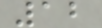12
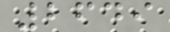2649
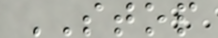STOP
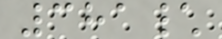381\
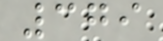379
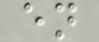en
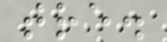tre.
